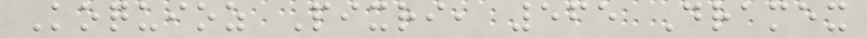Koquioz Pixri, 565 Dramex
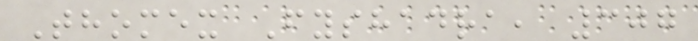Thomex Fyshadra, 307
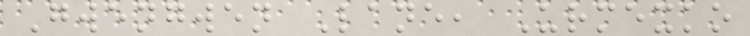Gwengwen Lane, Urmexko
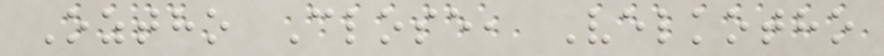Oztho Close, Velkotho
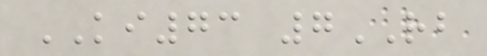KI73 7RB
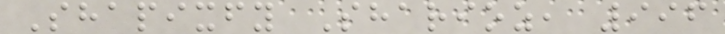Shapixfy Sharioz, 996
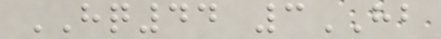HQ44 3HB
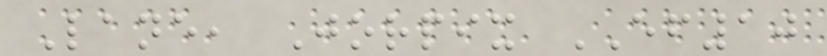Lane, Jorpix EF10
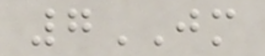7JM
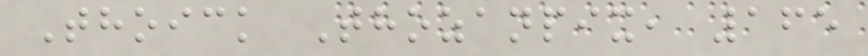Thoick Thozanpix, 165
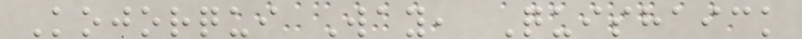Kojorqui Way, Quishaick
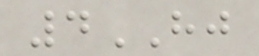4HJ
